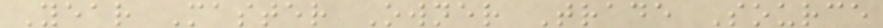Year Master Owner Trade Source
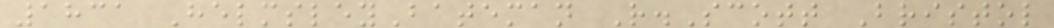1831 HelmsleyBateman R.Scott Bristol
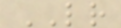LR
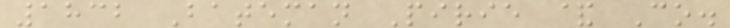1832 Bateman Pirie & Co.
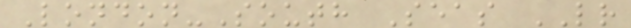London-South Seas LR
